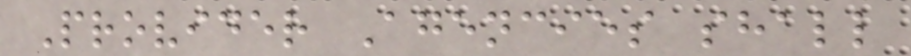Provider Agencies shall
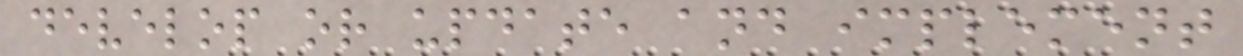develop or update and implement
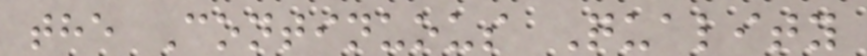the Continuous Quality
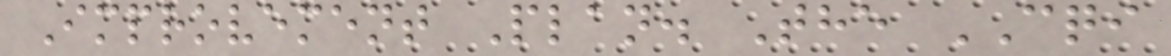Improvement Plan. The CQI
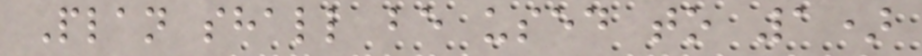Plan shall be used to 1)
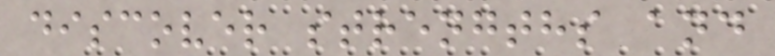discover strengths and
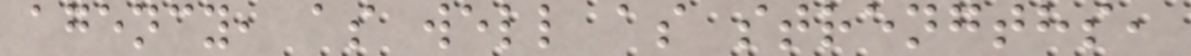agency, as well as strengths,
